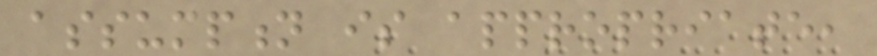assumption is appropriate,
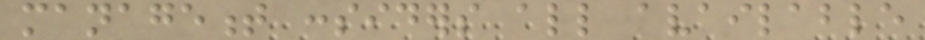management considers all available
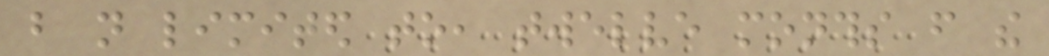but not limited to, twelve months from the
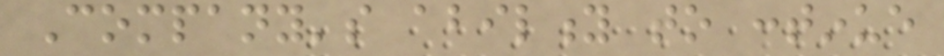Company's ability to continue
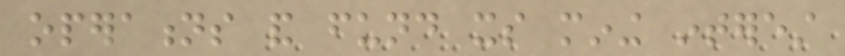operations and fund its mining interest
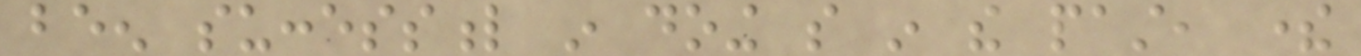been successful in doing so in the past, there
